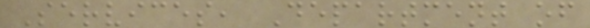Services, Department of
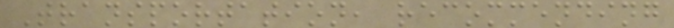Transportation, recommending
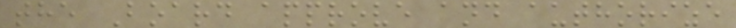the Board approve and authorize
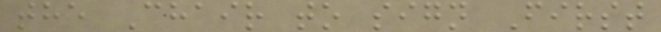the Chair to sign First
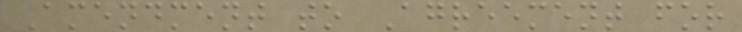Amendment to Agreement for
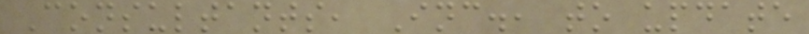Consultants, Inc., to update
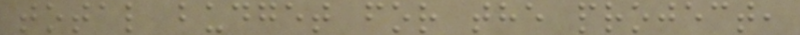total budget for the project,
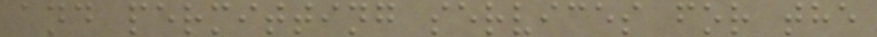and permitting services for the
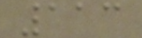113
